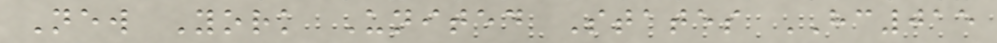New York United States HC015
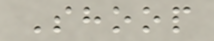Shoop
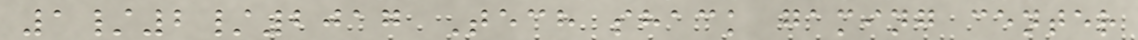1/2/2017 Tech shack gaming center
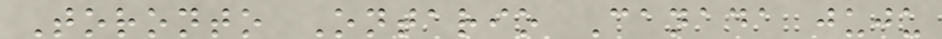Toronto Ontario Canada juju
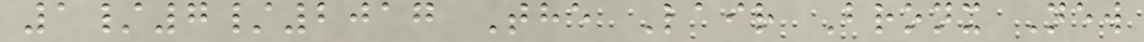1/7/2017 The Lair Bronx New
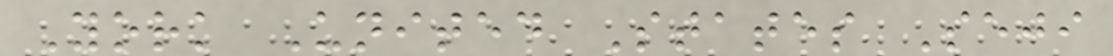York United States Seji
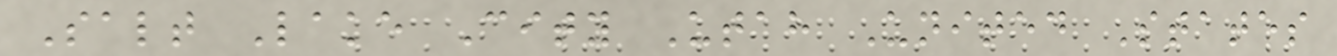Salt Lake City Utah United States
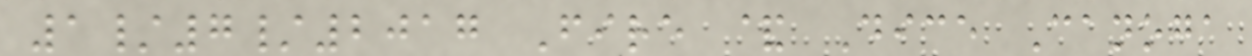1/7/2017 Fire & Dice Canoga
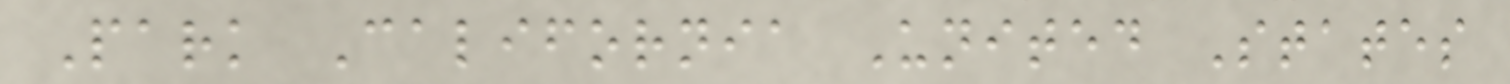Park California United States
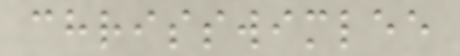chrisswimlee
